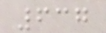637
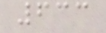633
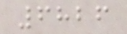6826
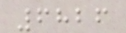6826
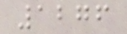1276
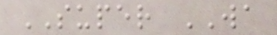SUPER WA
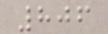806
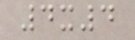4x4
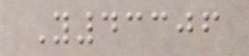Y43306
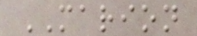MARION
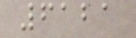6121
